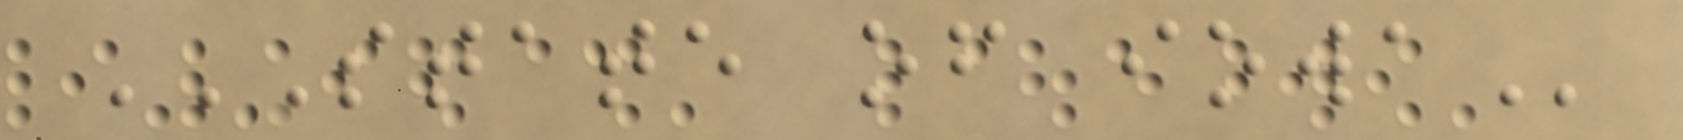STATE OF IOWA
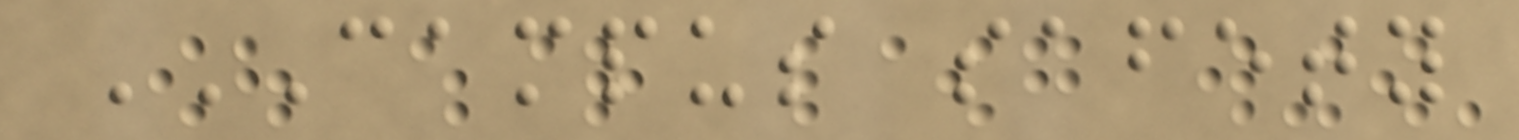CAMPUS SAFETY
